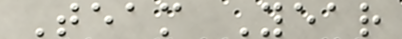Team Year
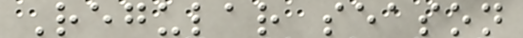Regular season
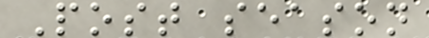Post season
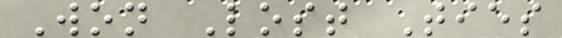Won Lost Ties
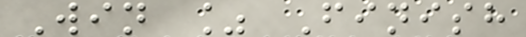Win % Finish
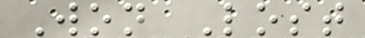Won Lost
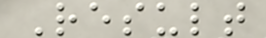Result
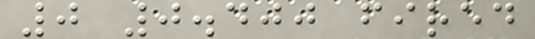0 0.400 fired
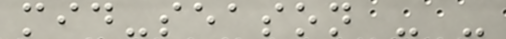mid-season - -
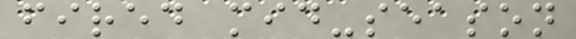fired mid-season
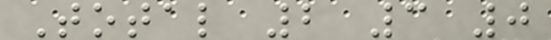Total 2 3 0
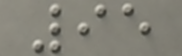95
